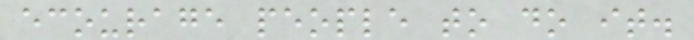ecourage people to do it.
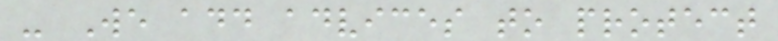- We add advices to protect
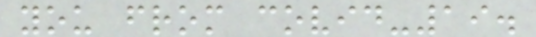you from covid-19.
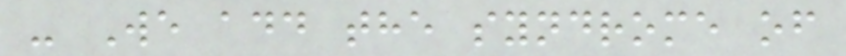- We add the syndrome of
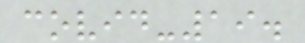covid-19.
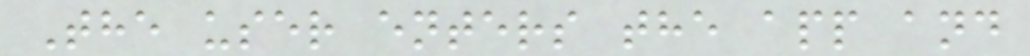The user enters the app and
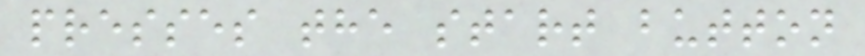presses the start button
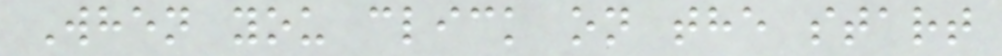When you click on the start
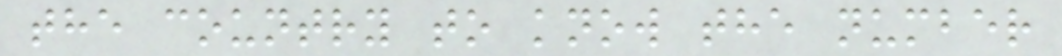the country to know the number
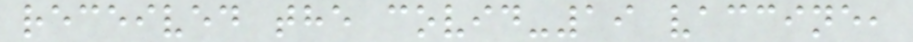received the covid-19 vaccine,
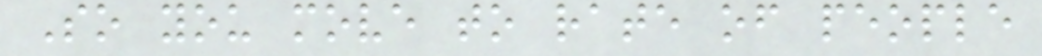So you move to rate of people
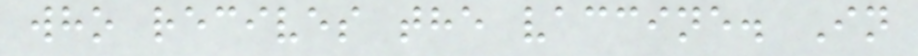who recives the vaccine. In
